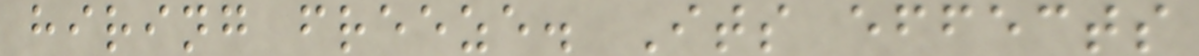hiring freeze. Its effects
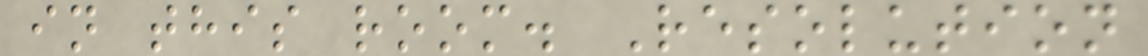in this room. Resolution
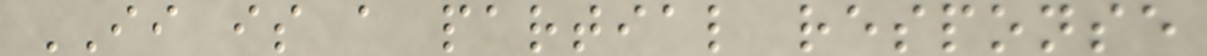II is a partial response
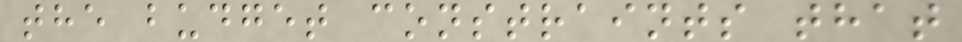the budget constraints that
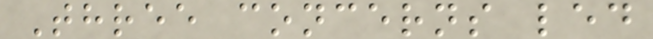Three concerns led
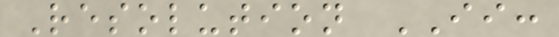Resolution II:
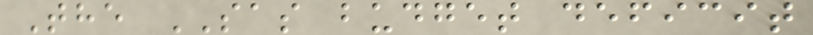The SAS budget deficit
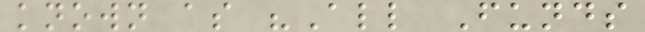known as "All Funds
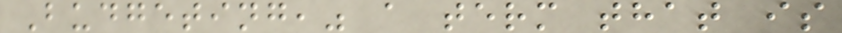Budgeting," a term that is
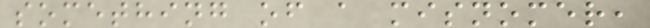something of a misnomer,
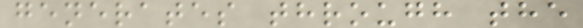generates through the
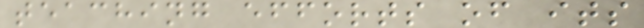teaching efforts of its
